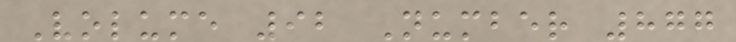Volume 92 Number 877
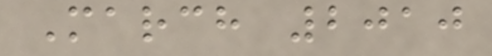March 2010
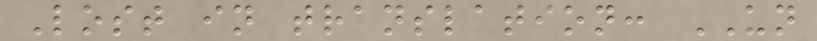Lost in translation: UN
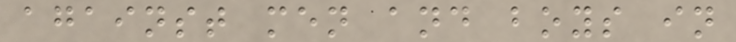against men and boys in
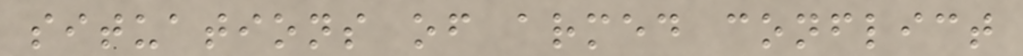situations of armed conflict
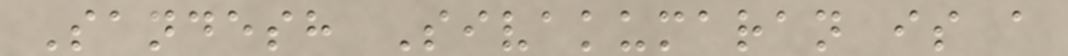Sandesh Sivakumaran is a
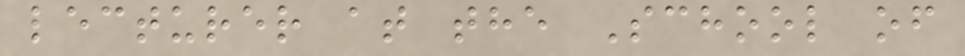lecturer at the School of
